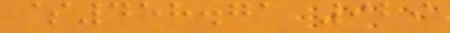$458.71 929
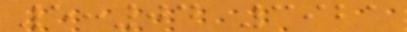5:04 3921
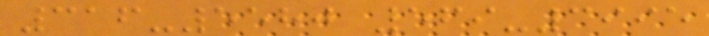316-5580 569-3995
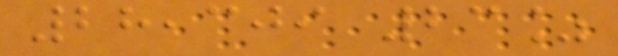28,309 23%
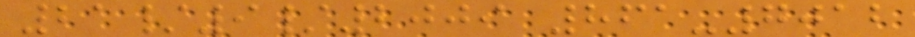21/9/2009 861-7012
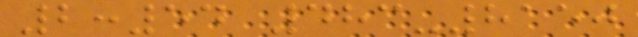2:54 483-8150
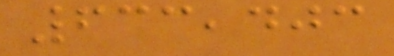633,403
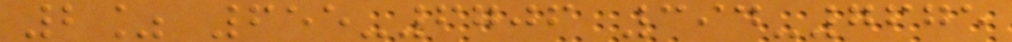2% 655-6706 394-7675
